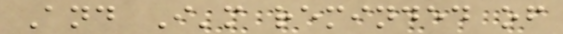And I'm reminded of
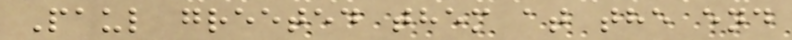Paul greeted them at the end
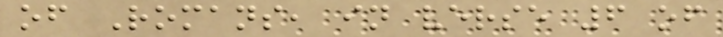of Romans, in verse 6 of
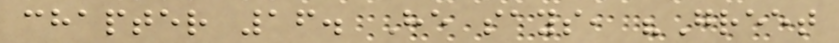chapter 16. He says, "Greet
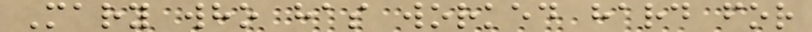Mary who has worked hard for
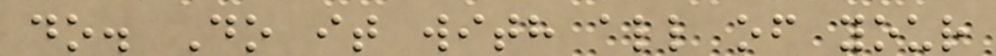do. Do it with all of your
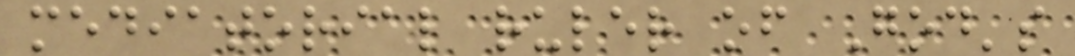mediatorial ruler of God's
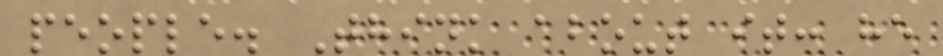people. Think about it: he
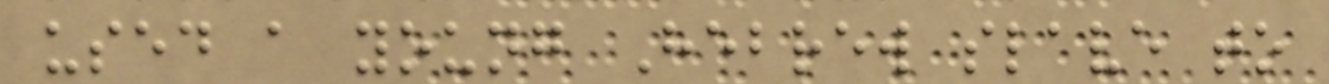used a young Hebrew slave to
